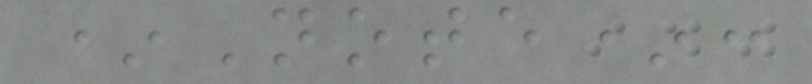*Note*:
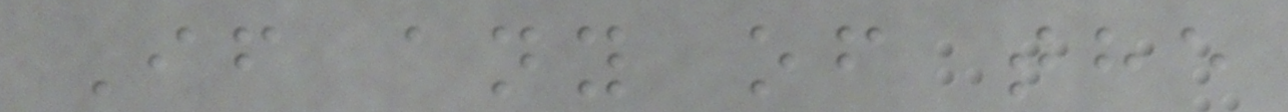If any of the
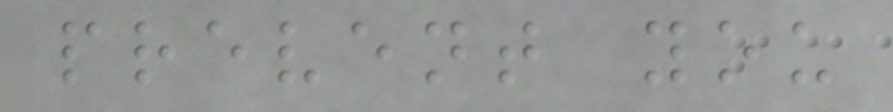prevent you
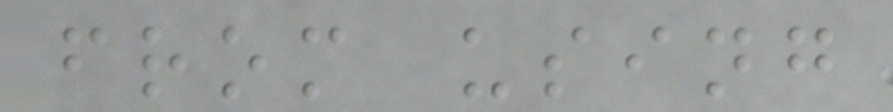from using
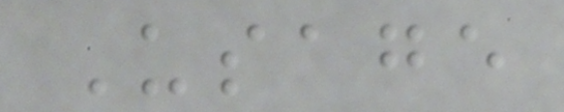Usage
